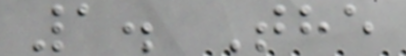1. The
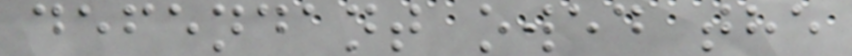defendant owed the
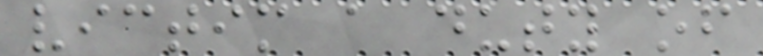victim a duty of
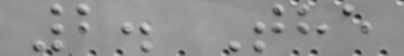2. The
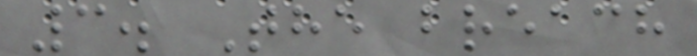3. The breach
